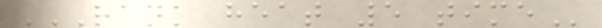RANK HEAT 5 TIME
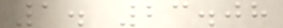1. 23.08
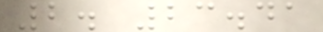2. 23.41
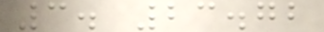3. 23.72
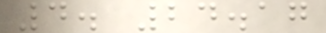4. 24.17
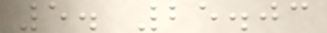5. 25.03
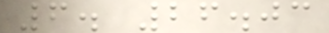6. 26.03
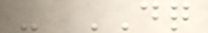- DQ
